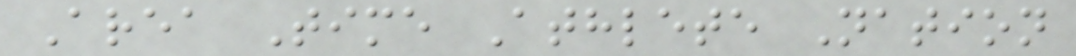Area Time Athlete Nation
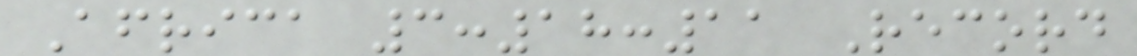Africa 3:18:11 Record
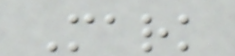Mark
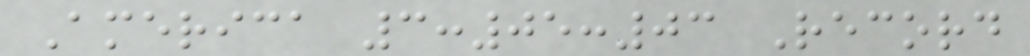America 3:05:03 Record
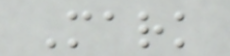Mark
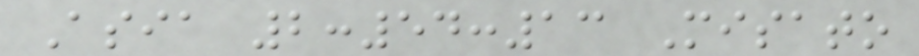Asia 2:54:13 Misato
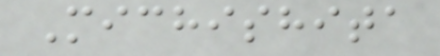Michishita
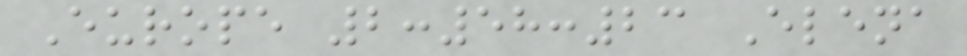Europe 2:58:23 Elena
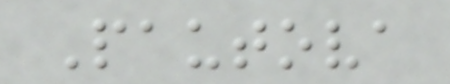Pautova
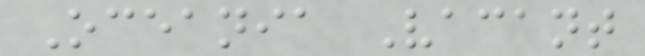Oceania Vacant
